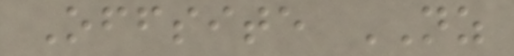Offsite NZ
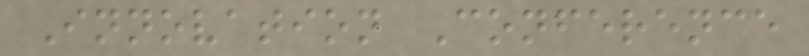Innovation Conference
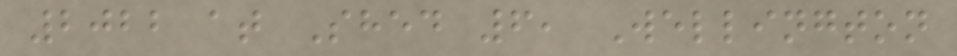2022 at Shed 6, Wellington
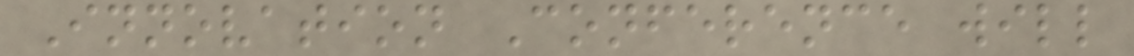Innovation Conference will
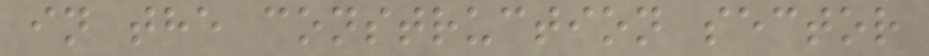in the construction sector
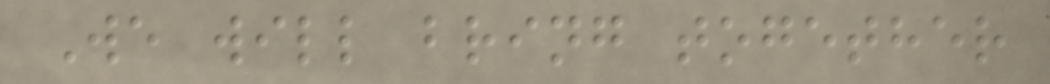We will bring together
